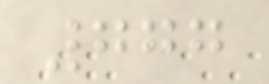777
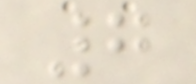7
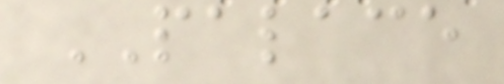PALACE
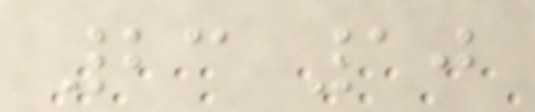23 10
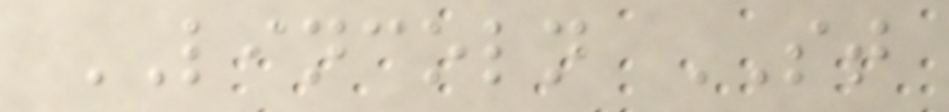LINCOLN ST
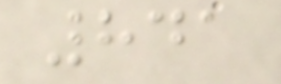841
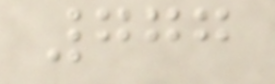777
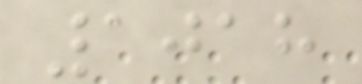1018
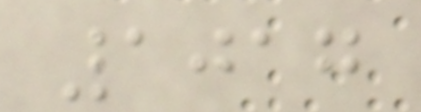1017
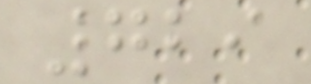729
